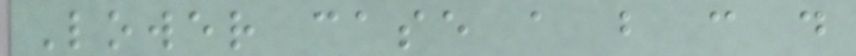Lower case a b c d
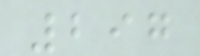297
